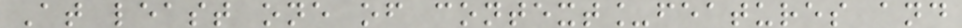At least one of context_features and
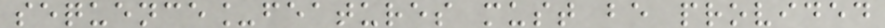sequence_features must be provided
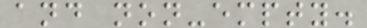and non-empty.
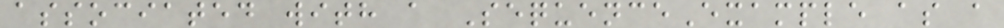associated with a SequenceExample as a
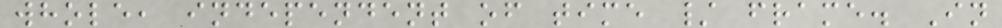whole, independent of time / frame. In
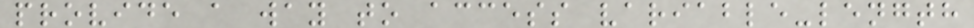provide a way to access variable-length
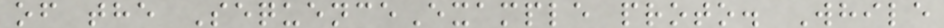of the SequenceExample proto. While
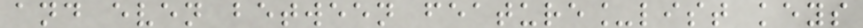and even between feature_list keys
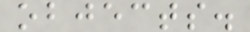objects.
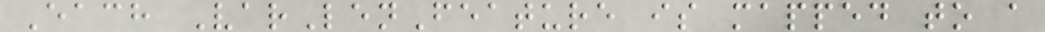Each VarLenFeature is mapped to a
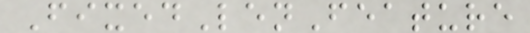FixedLenFeature
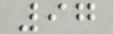97
